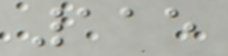115
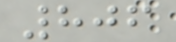806
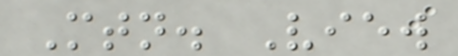Mtn. View
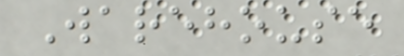Warehouse
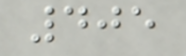405
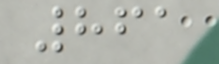861
